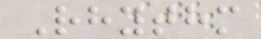Rhythm
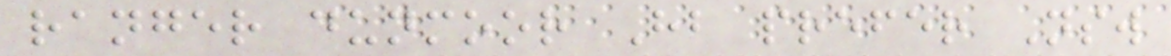ranger dunmoor Hb prefer Nsw
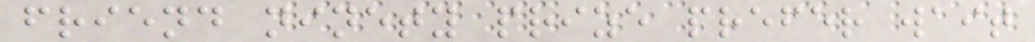friend ninety prize prefer wait
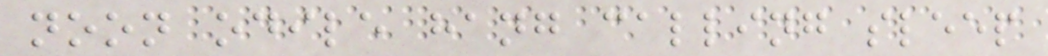noon odile hang calling sleep
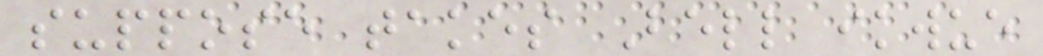suppose takes Bell ikwue
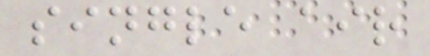single air
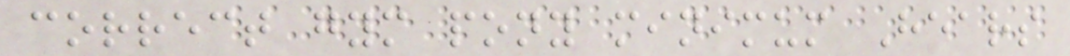correct gym pony minimum Hears
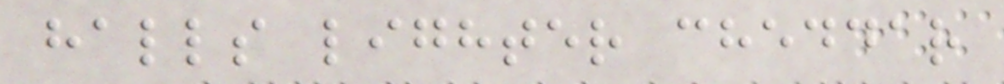halls lighter cheddar
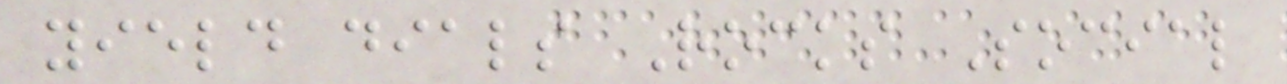yield dials Rocks Social
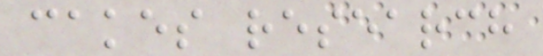cakes research
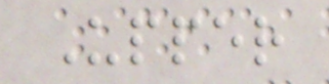Upper
